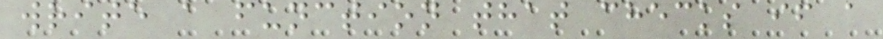write a function that checks if a
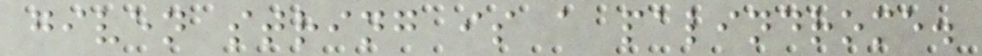given string is a palindrome.
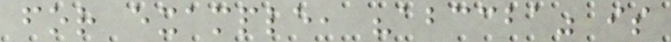for example, "abccba" is
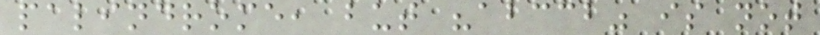palindrome, but "abccb" is not
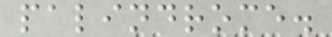palindrome.
